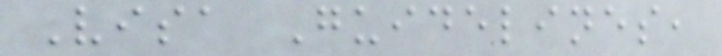Visa Guidelines,
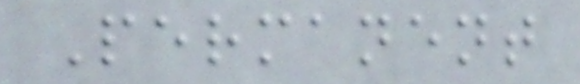Permanent
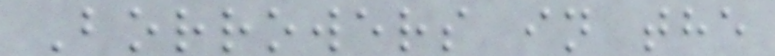Borrowers in the
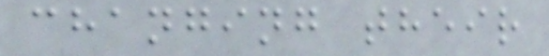changing their
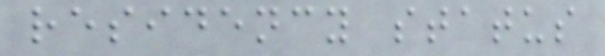residency status
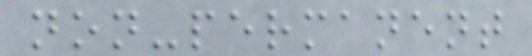non-permanent
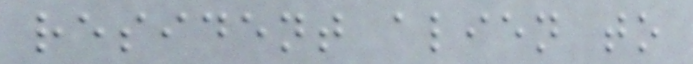resident alien to
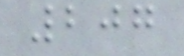207
